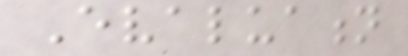Evaluation
